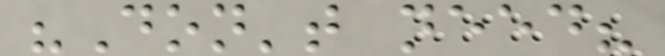"Don't need?
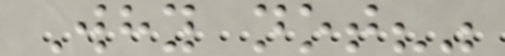Why not?"
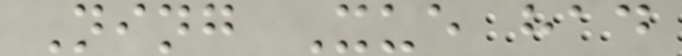Ning Xue had
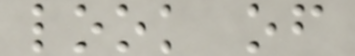look of
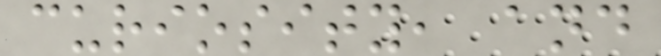curiosity, and
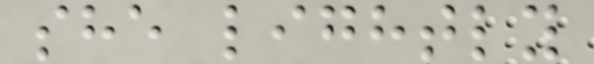she lightly
